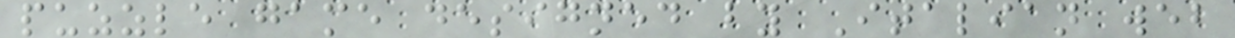puzzle game designed by Italian web
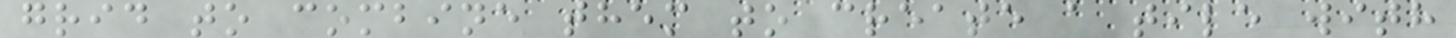grid to combine them to create a tile with
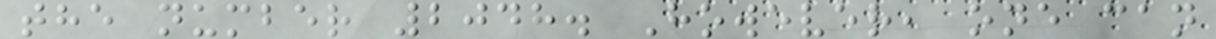the number 2048. However, one can
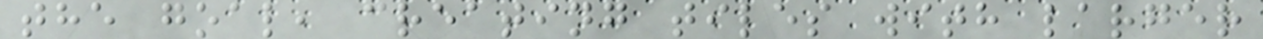the goal, creating tiles with larger
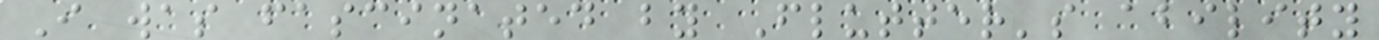I was fascinated by Flutter's ability
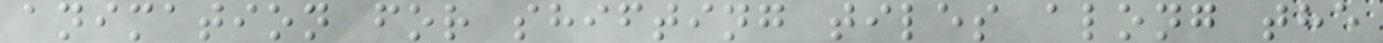animation for shifting tiles along the
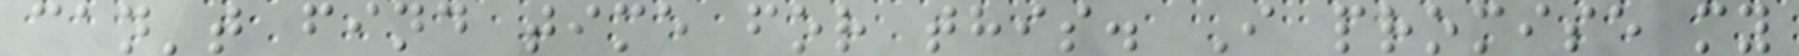can't find time for this. I promise my
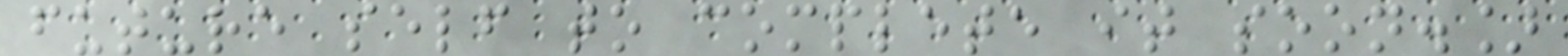future self to complete it soon.]
